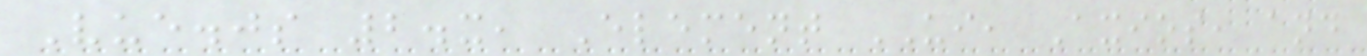Vue.js 2.x, Element UI, Axios, and
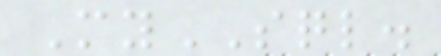MySQL.
